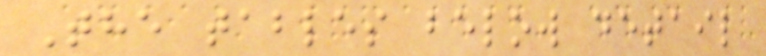The tables below detail
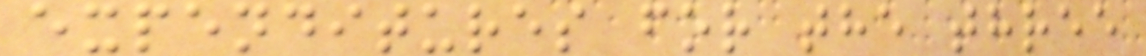expenditures for the three
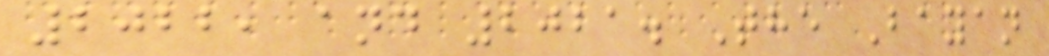2022, and 2021. The Bayan
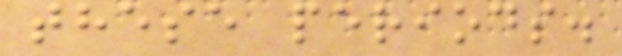these periods.
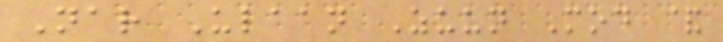Nar Ulaan Zuun Mod &
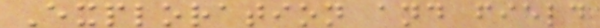Exploration and field
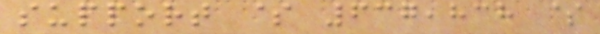support $ 637,838 $
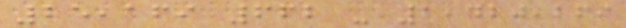25,169 662 - 1,420,269
